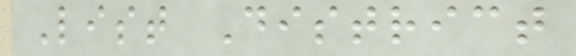List District
